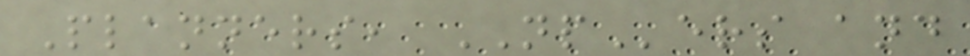Planners, NPers and
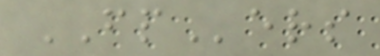FPers
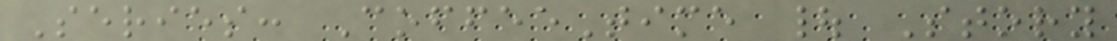Series: CoffeeTime | Story
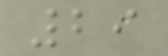29
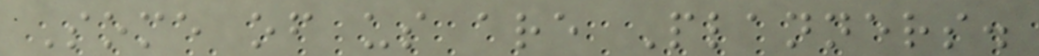Some of us are Planners.
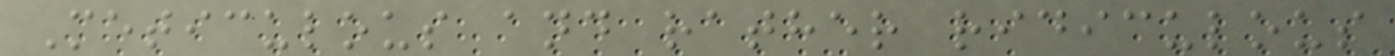Meticulous and rather ridiculous
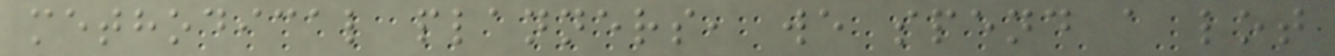methodical planners, we spend a lot
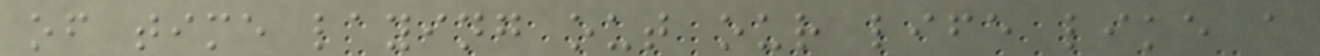of time laying out our life like a
